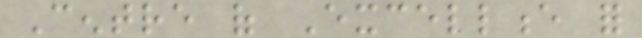Centre of Excellence for
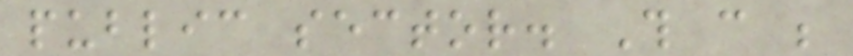public sector. This can be
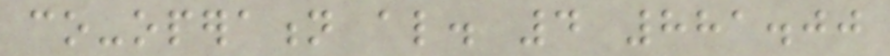co-operation also. 4 881.00
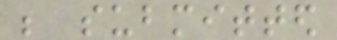be submitted
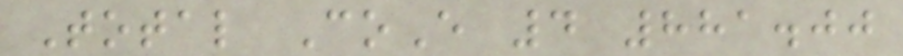Total CoE 4 881.00
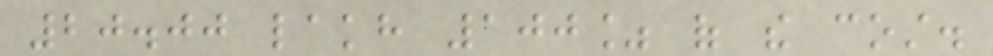20.00 lakh 100% of the cost.
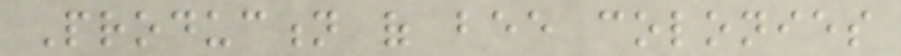Production of bee colonies
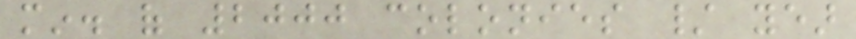min. of 2000 colonies / year
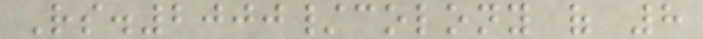Rs.2000/colony of 8
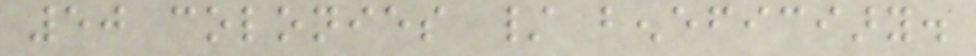50 colonies / beneficiary.
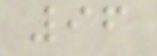96
